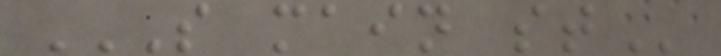S MAIN ST
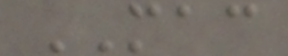MAC
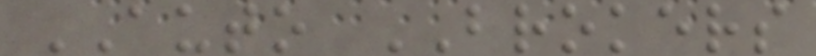AUTO BROKERS
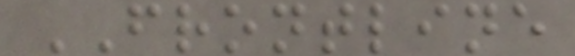FRONTLINE
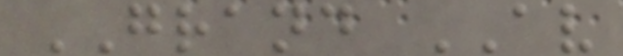GRAND AV
